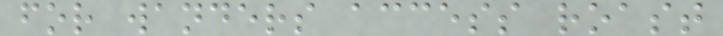for wanders access roast
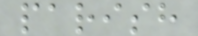parish
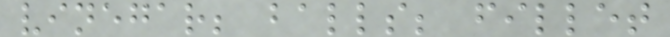vinegar; balls; fillet
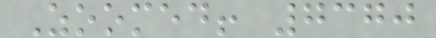Zoomed! 7370
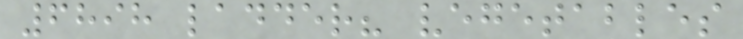6898 ladder? vegetables
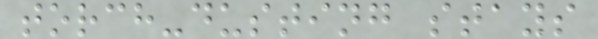torch-dusting stays
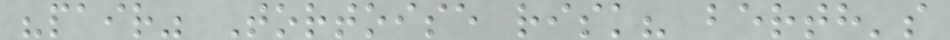"pair" Tortoise risk? berth's
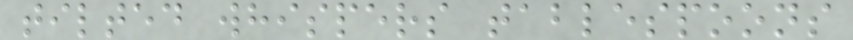tilted whispers tablespoons
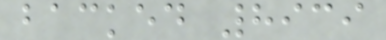backed 8939
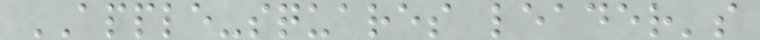APPLE-squares leader's
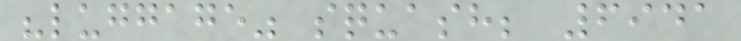"luggage" squash; 6941
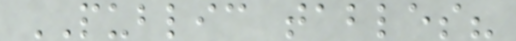PUBLIC tables?
